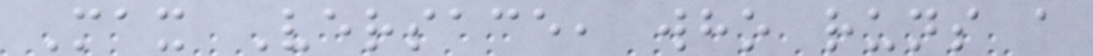Max Versace, who runs a
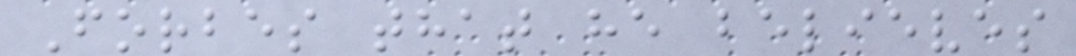Forbes that he believes
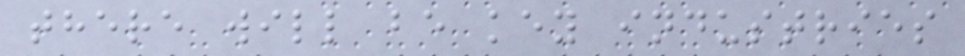there will be key industries
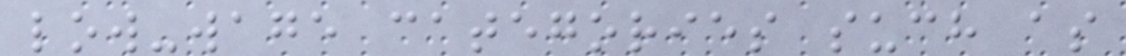low-wage categories such as
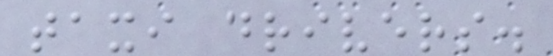taxi drivers.
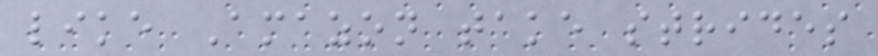like Amazon take strides
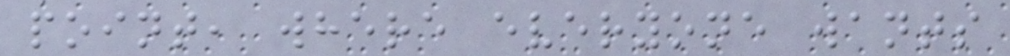point, where everyone wants
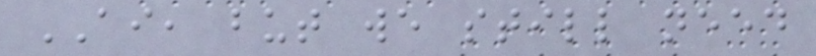AI, but we still need
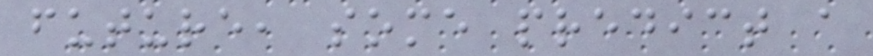future, some predict a
